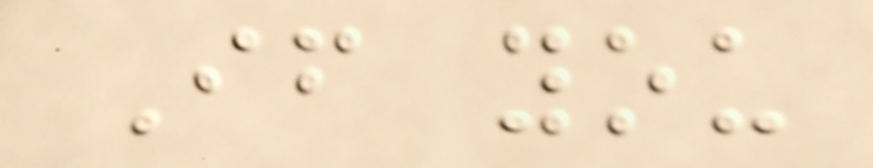If you
